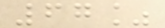67%
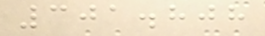301.808
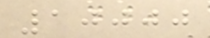10000
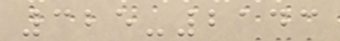325-2143
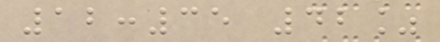12:35 42%
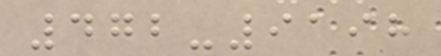472-9198
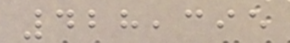428,395
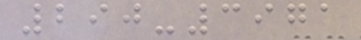290-3971
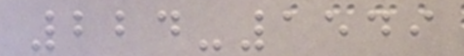224-1549
